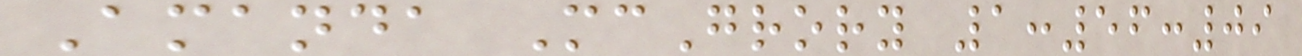Amanda McGrory 1:56:09
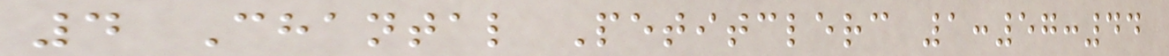4 Chantal Petitclerc 1:57:44
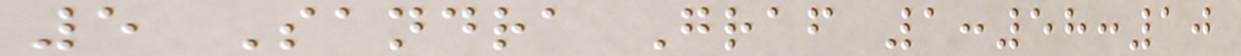5 Sandra Graf 1:58:10
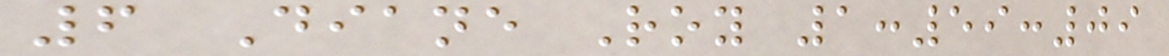6 Diane Roy 1:59:09
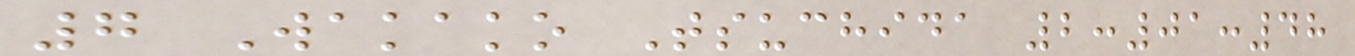7 Wakako Tsuchida 2:01:48
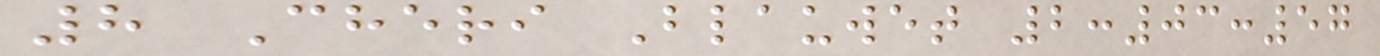8 Cheri Blauwet 2:03:57
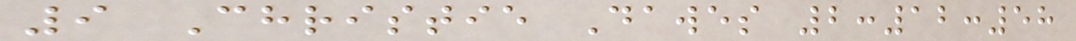9 Christie Dawes 2:12:58
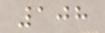108
